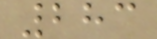283
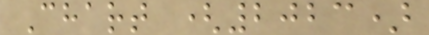Chart (2023)
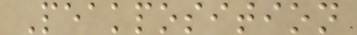Peakposition
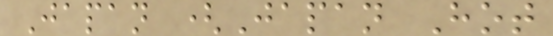Japan (Japan Hot
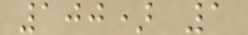100) 1
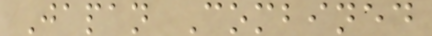Japan Combined
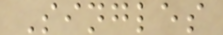Singles
